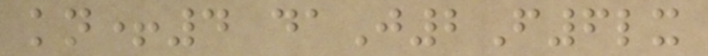kn+4 daJ2F6lx
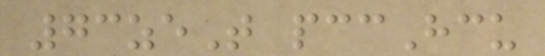73zeT pccHcu
